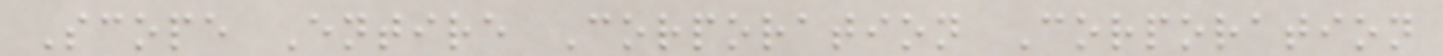Scope Entire Corporation Corporation
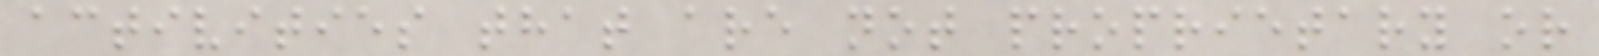activities that are not proprietary or
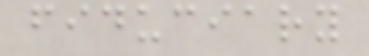fiduciary
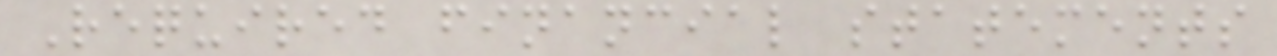Required financial statements
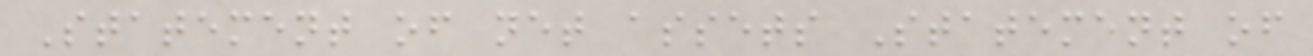Statement of net assets Statement of
